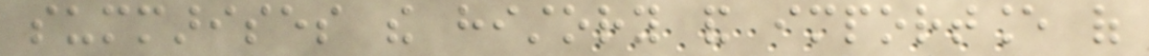summarises the history and importance of
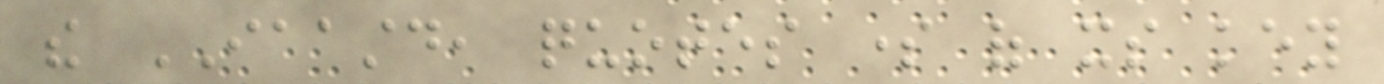the IAASTD, quotes some of its key
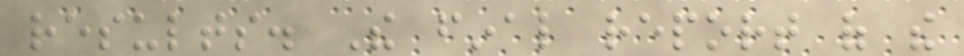results. The final report of the
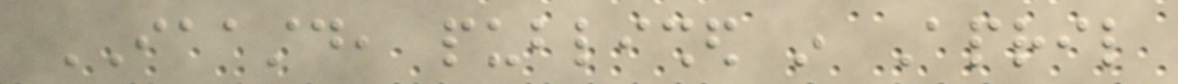IAASTD, published in April
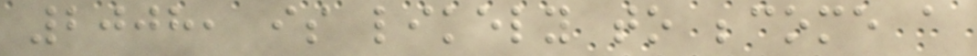2008, is likely to become a
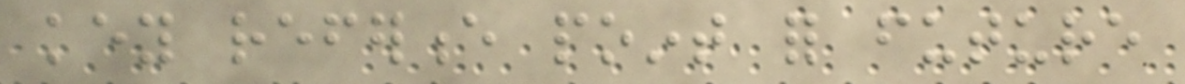key reference point for future
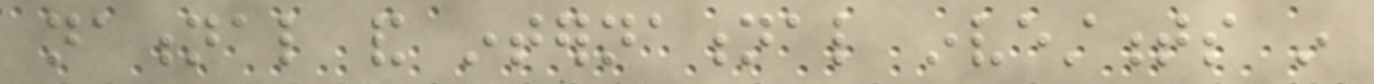national and international investments in
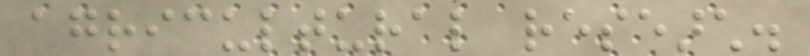agricultural research.
